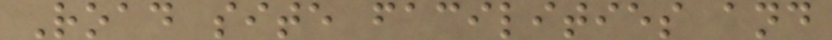Road site facilities and
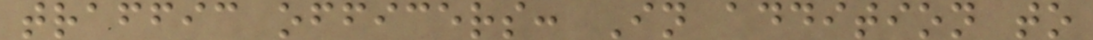traffic officers: In addition to
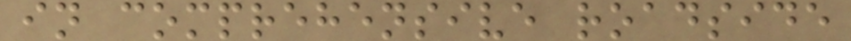in comprehensive roadside
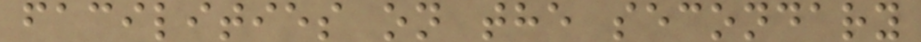facilities on the secondary
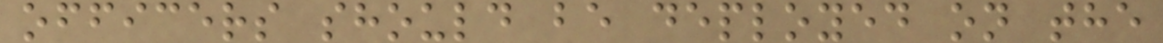officers should be deployed on the
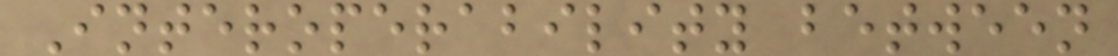Interoperability between
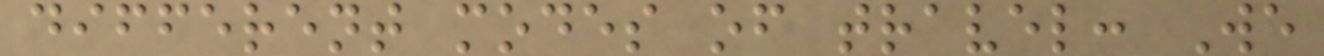different modes of travel: We
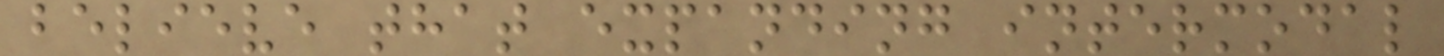believe that expanding intermodal
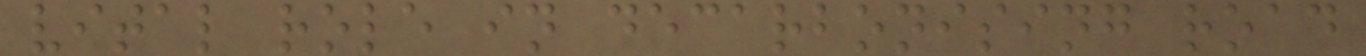vital role in decarbonising road
